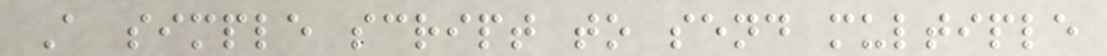A simple script to send multiple
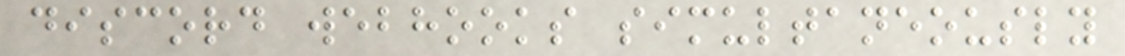discord webhooks simultaneously
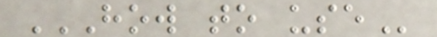HOW TO USE
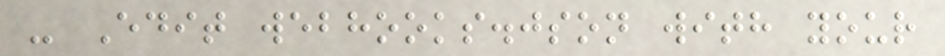- Edit webhooks.json with your
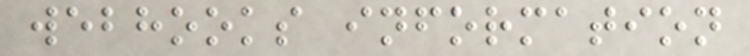webhooks information
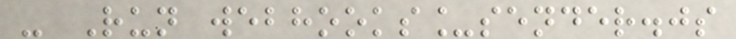- Run webhooks_sender.js
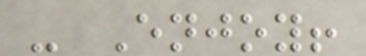- Enjoy!
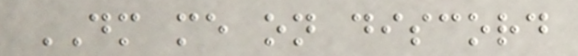DM me on discord
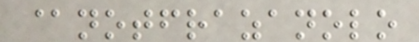@notfrazanolo
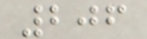206
